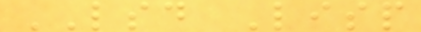LSD Lisp
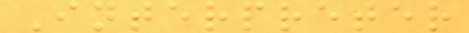Interpreter
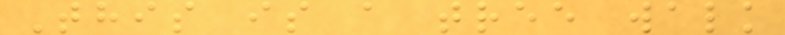This is a tree walk
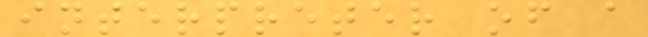interpreter of a
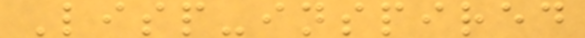Lisp-inspired
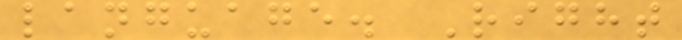language. Right
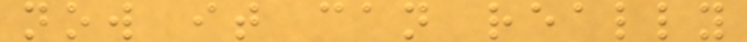now it can really
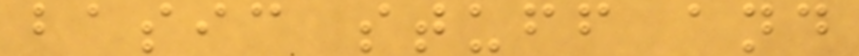basic stuff and
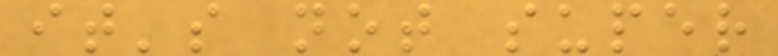it's not super
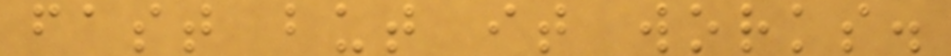fast but it works.
